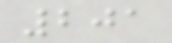201
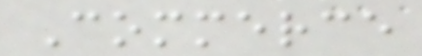Commerce
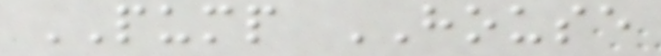PUMP HOUSE
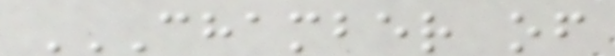CHAMBER OF
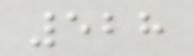528
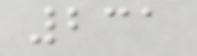231
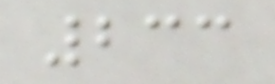233
